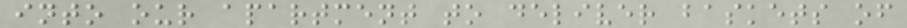into our apartment to deliver baskets of
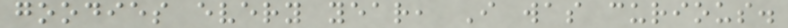goodies every year, I was curious.
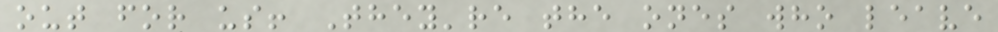out for us! They're the ones who leave
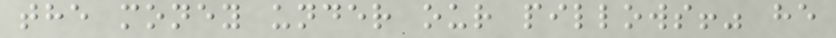the money under our pillows!" he
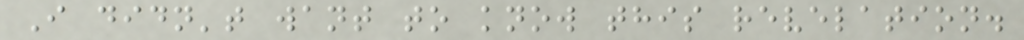I didn't want to know this revelation.
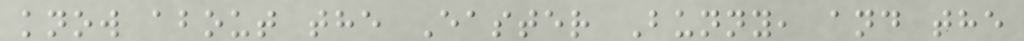know about the Easter Bunny, and the
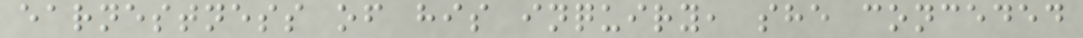earnestness of his inquiry, she conceded
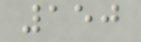150
